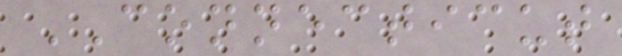CONNECTICUT
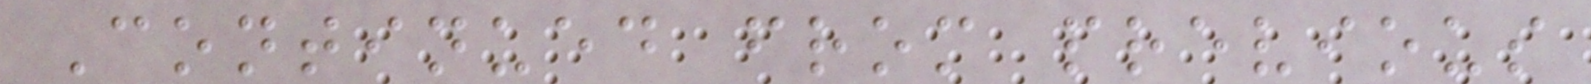Continued from previous
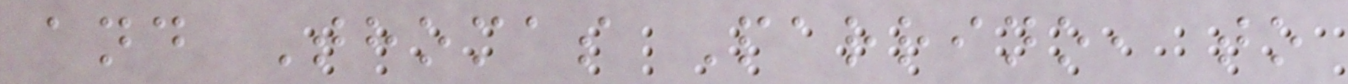and Thomas Parrino, to
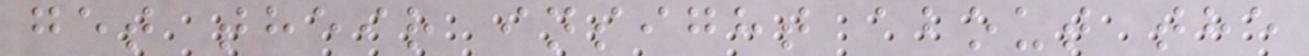get their insight about the
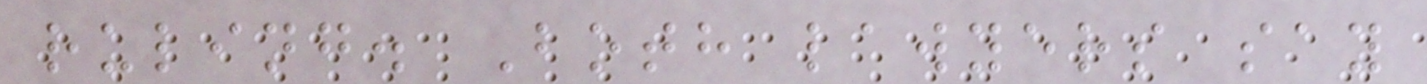ruling. Both lawyers say
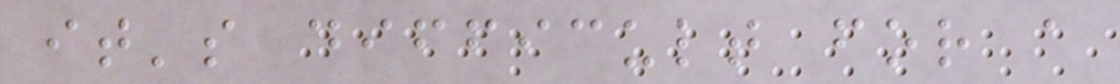it's difficult for a
